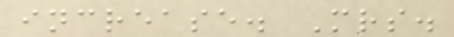increase. Mrs.
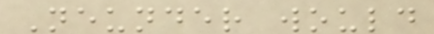Neunder would
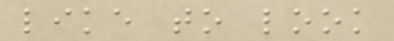like to look
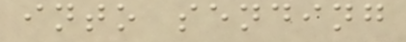into sending
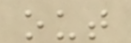out
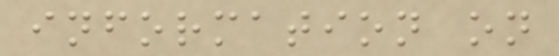information on
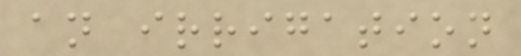an irrigation
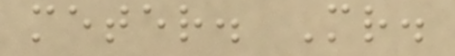meter. Mr.
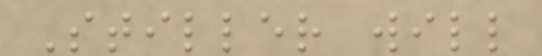Stiller will
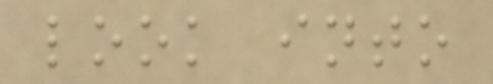look into
